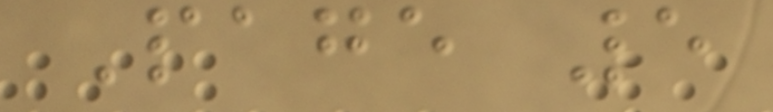Page 5
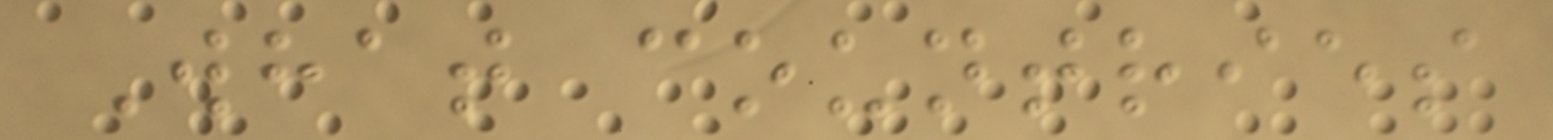What countries
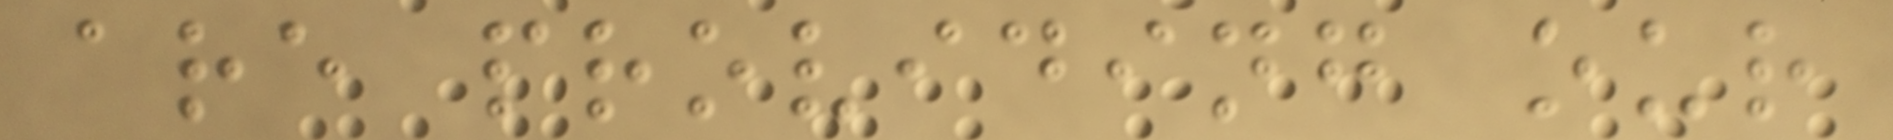are providing our
